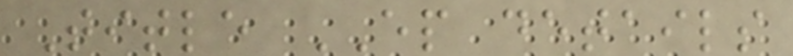Title EP details
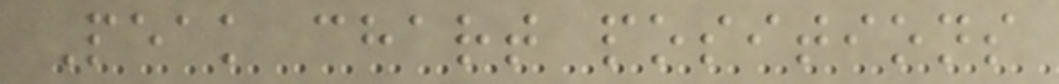Peak chart positions
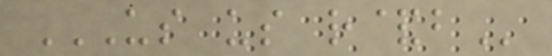US US R&B
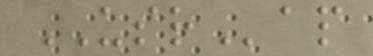USRap
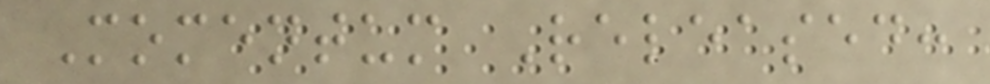Momentum Released:
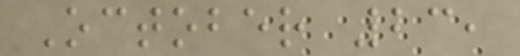October 23,
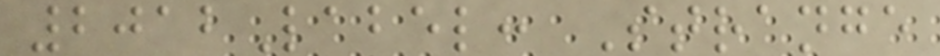2012Label: Strange
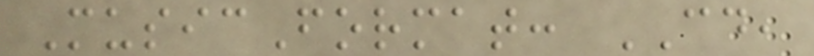MusicFormat: CD,
